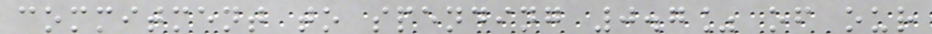commitment to spending 0.7% of our
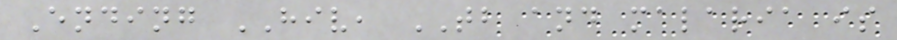Ending HIV, TB and malaria is
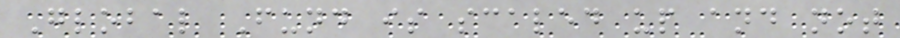Global Fund is scaled up and not
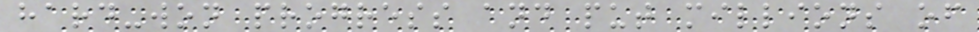hard-won progress and put millions of
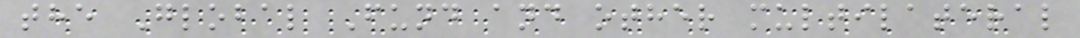the Global Fund and other multilateral
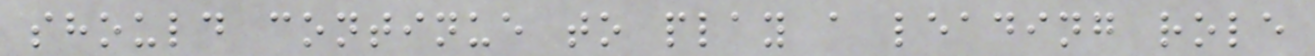should continue to play a leading role
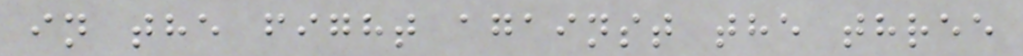in the fight against the three
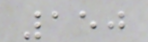150
